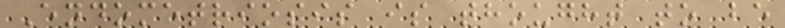Endometriosis is thought to be
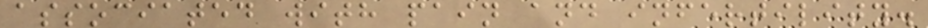associated with pain and infertility.
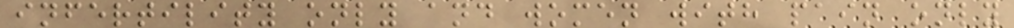infertility only and women with pain only
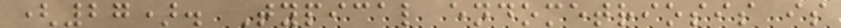(27). Typical endometriosis is
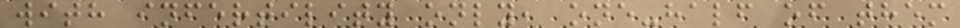with infertility only, one-half of them
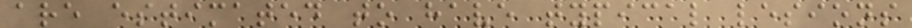are estimated to have typical lesions
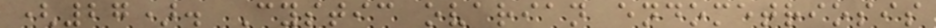(27). Cystic ovarian endometriosis
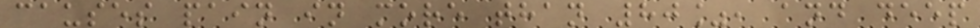causes pain in more than 80%, and deep
